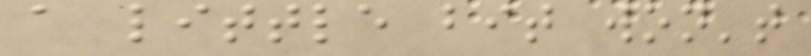a little bit won't
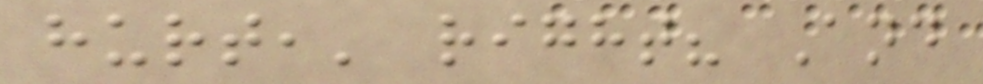hurt,' right? And
